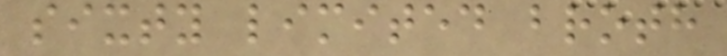sixty limited broth
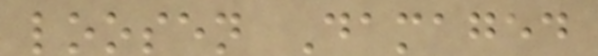loosen Damaged
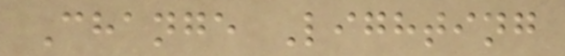Change Lighting
